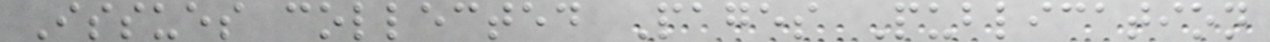Issues collected Pages Publication
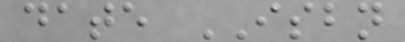date ISBN
